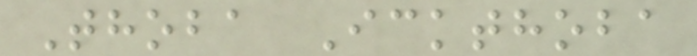Thoba Ickthoba
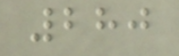280
